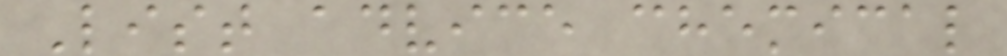List advice chemical
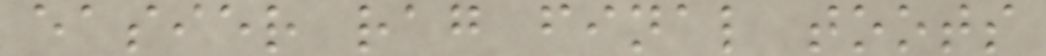easier rag final toots
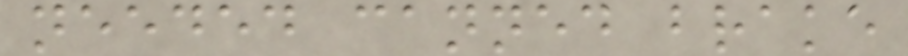needed canned brake
